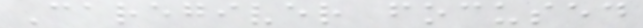Caregiver focused
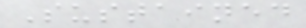Sustained
